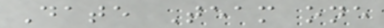Date Team one
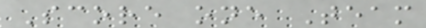Score one Team
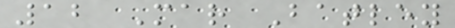12 Mar Batley
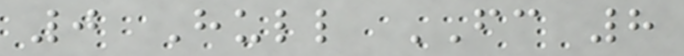0 Hull FC 8
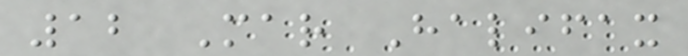12 Mar Halifax
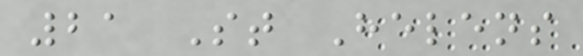21 St Helens
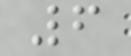6
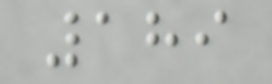189
